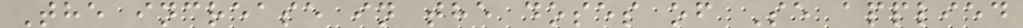The increase in the doses of Se applied
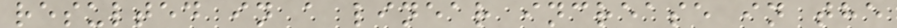resulted in a linear increase in the
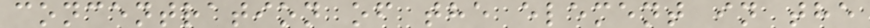concentration of the element in the
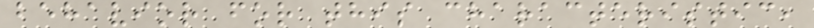behavior for this characteristic,
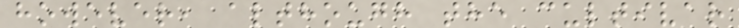however, although the cultivar
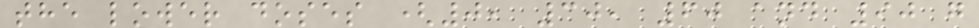the lower doses (0, 30, 60 and 90 g
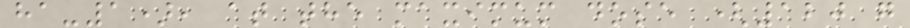ha-1), at the maximum dose (120 g
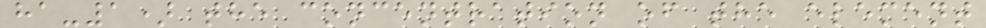ha-1) the concentration of the element
